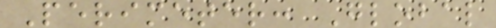Perimeter: Global
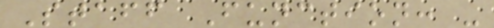Staff Function: -
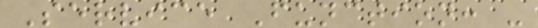Service Function: -
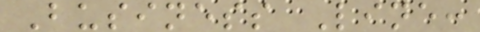Business Line:
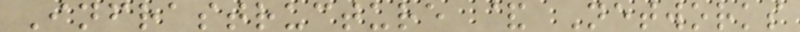Infrastructure & Networks
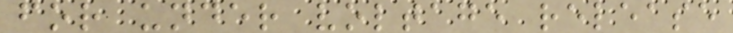for under voltage release
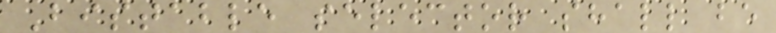Bistable selector shall be
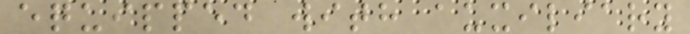equipped with auxiliary
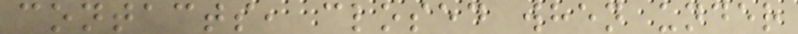contacts, closed when under
